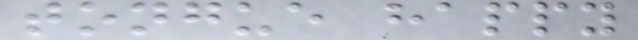tongue happy
